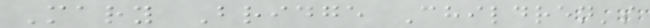Mary Bridge Children's
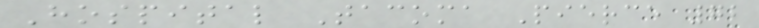Hospital Tacoma Pierce 72
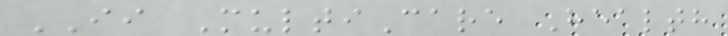II MultiCare Health
